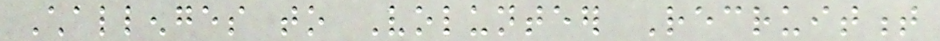Challenges to Volunteer Recruitment
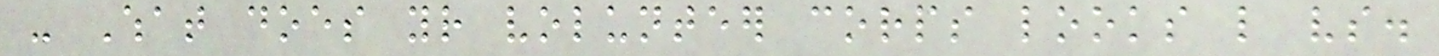- What does your volunteer corps looks like vs.
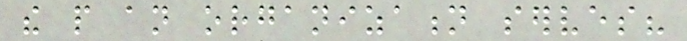the people an organization serves?
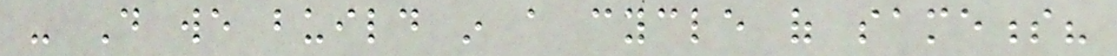- Do we build in a cycle of sameness?
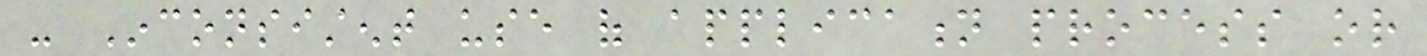- Inconsistent use of application process or
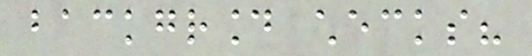background checks?
